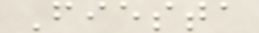Fiesta
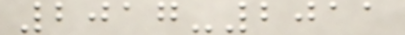2017-2011
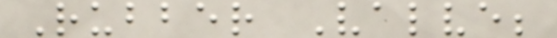Rubber Valve;
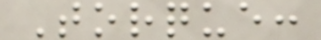Torque:
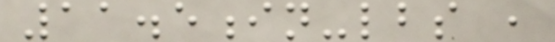11.5in-lbs ,
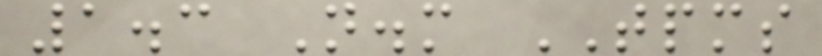1.3 N.m TPMS
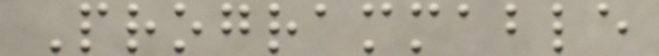Programmable
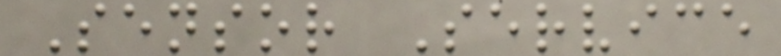Sensor Service
